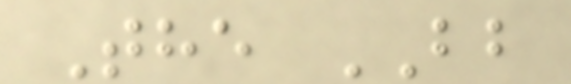The BB
